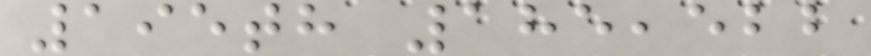195th 185,522
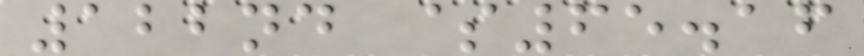122nd $65.16
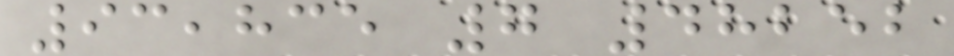93,835 7 48252
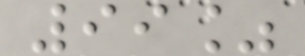99%
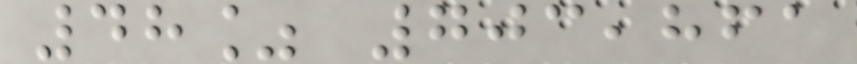48% 703,861
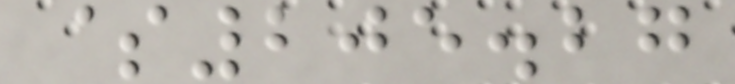$205.27
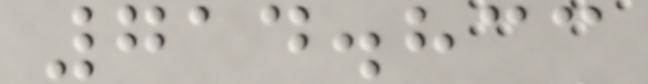714.833
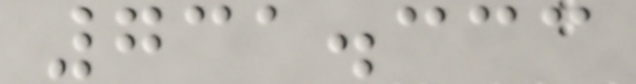731.333
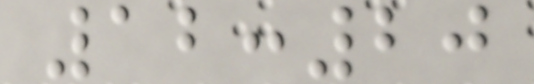12:20
